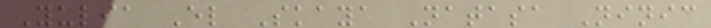Yulia El Skaya Natasa Ninic
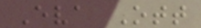Eva Ott
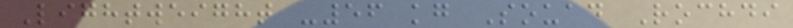Lightweight -56 kg Souad Rochdi
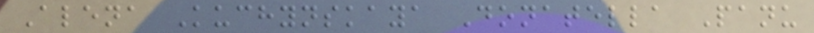Alena Kuchynskaya Donatella Panu
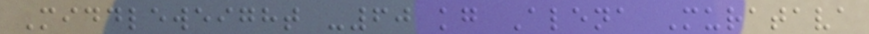Middleweight -60 kg Alena Muratava
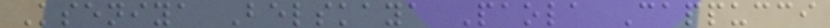Kseniya Belskaya Paola Cappucci
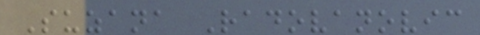Suzana Radovanovic
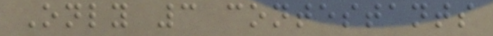Only 3 contestants
